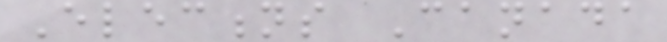Elections Canada
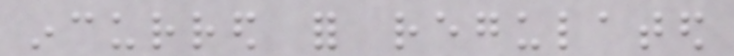incurred for regulated
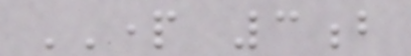PART 3b
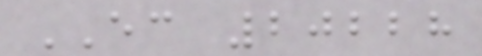EC 20228
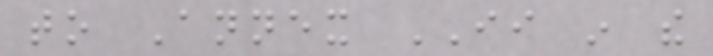to Annex II in the
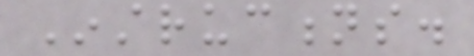Instructions.
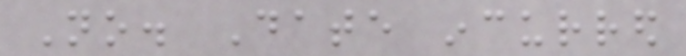No. Date incurred
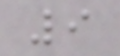9
